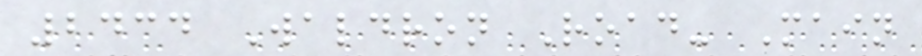2434 Waldron Road- Main
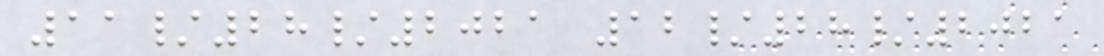11/28/2021 12/28/2021
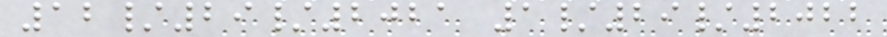12/29/2021 1/29/2022
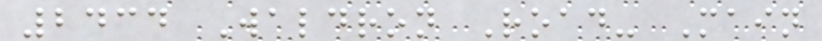2434 Waldron Road- Main
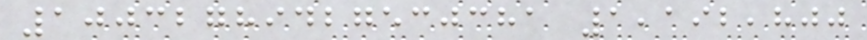10032789427530381 1,192,800
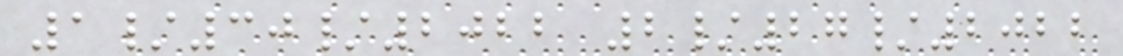1/30/2022 2/27/2022
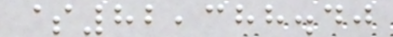$82,388.40
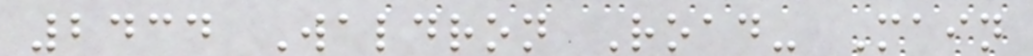2434 Waldron Road- Main
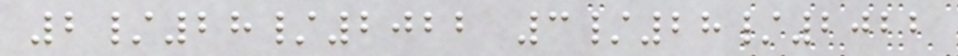2/28/2022 3/28/2022
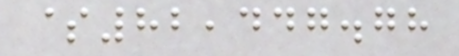$82,447.78
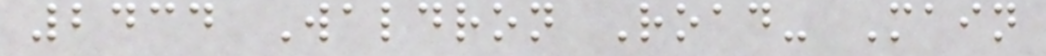2434 Waldron Road- Main
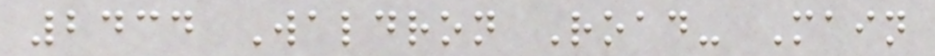2434 Waldron Road- Main
